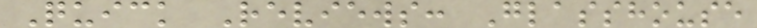Quick Reviews: Glasshouse
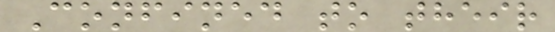Confined to their
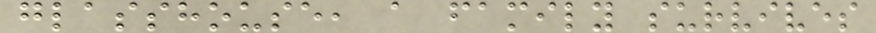glasshouse, a family survives
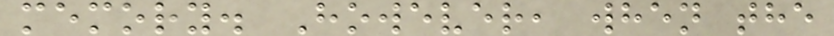memory. However, when the
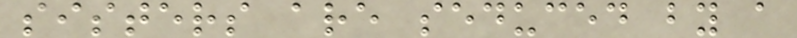sisters are seduced by a
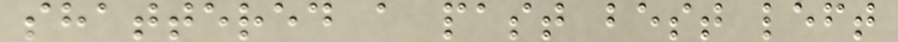shattered a past best left
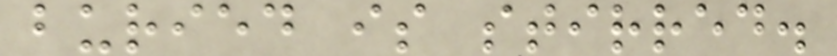buried is stirred.
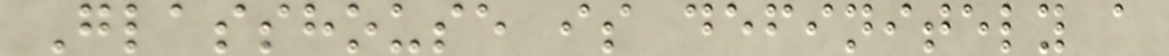Glasshouse is definitely a
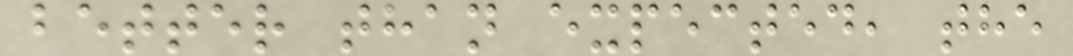better than expected, the
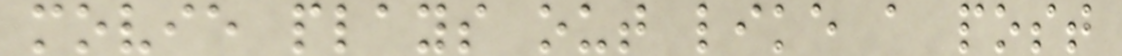movie plays out like a post
